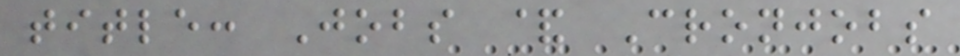title: Jobs & Cronjobs
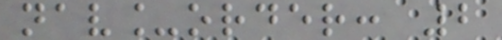nav_order: 2
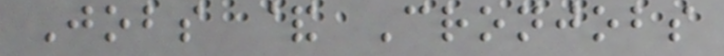Jobs & Cronjobs
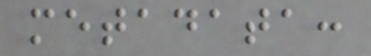metadata:
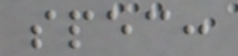spec:
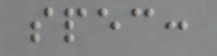spec:
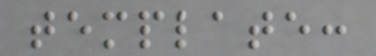template:
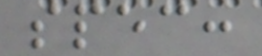spec:
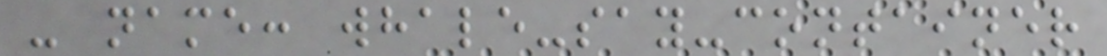- name: whale-say-container
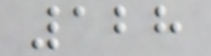128
